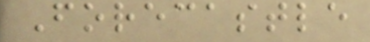Forecastle
